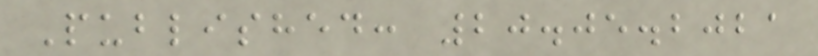Published: 20.05.2021
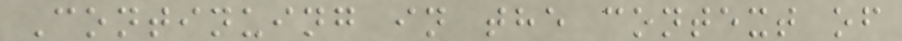Continuing in the context of
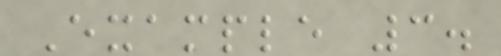Example 3.
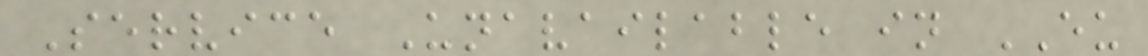Service Unavailable in EU
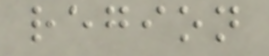region
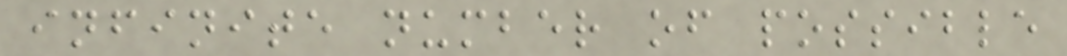infinite number of possible
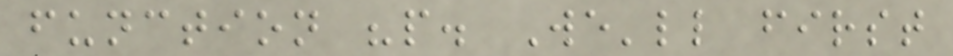function "p. We'll first
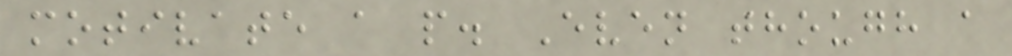motivate a p. Even though a
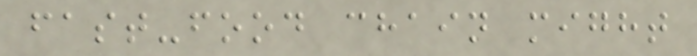fast-food chain might
